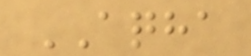AQHA
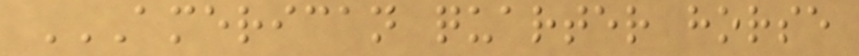AMERICAN QUARTER HORSE
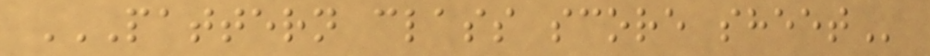PATTERN CLASS SCORE SHEET
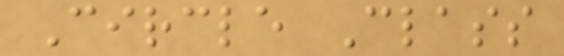Circle Class
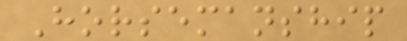Horsemanship
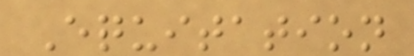Equitation
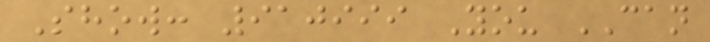Show: 910999 You CAN
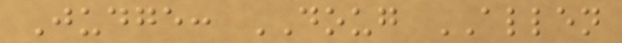Judge: DOUG ALLEN
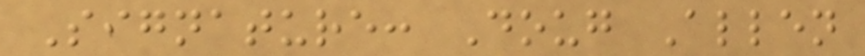Signature: Doug Allen
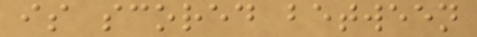is scored between
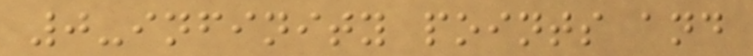0-infinity points and
